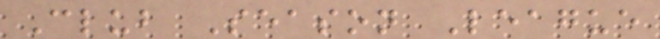Club Season League
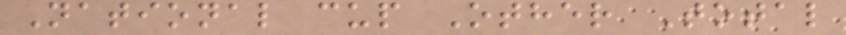National cup Other Total
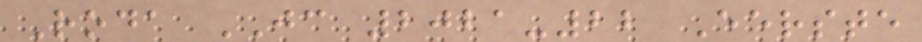Roda JC 2021-22 Eerste
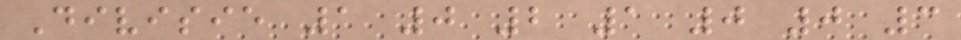Divisie 1 0 2 1 0 0 3
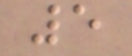5
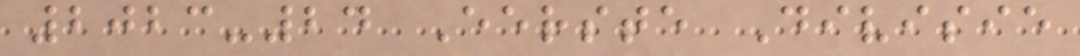2023-24 Eerste Divisie
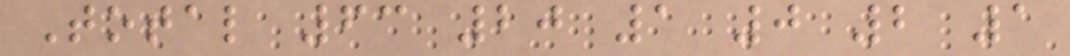Total 63 20 1 0 2 1
